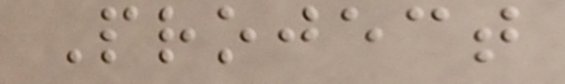Project
